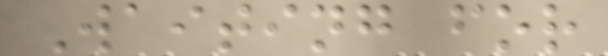Waiting for
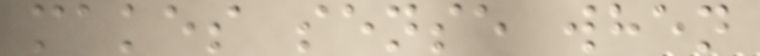makes sense when
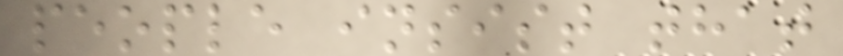people insist that
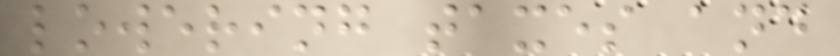lowering taxes and
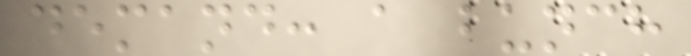demand: a bunch
